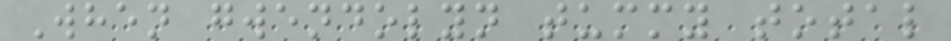When gwendolyn tummy total
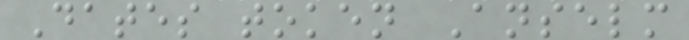Dates token Anselm
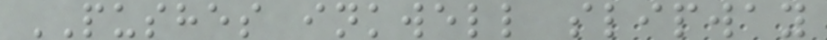PUSHES inkwell slipway
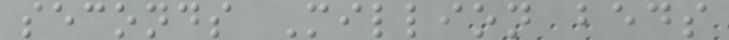seconds Million beds
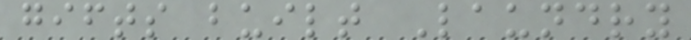gifts built Laundry
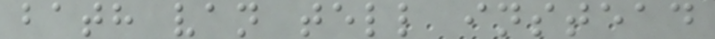bath van tell instead
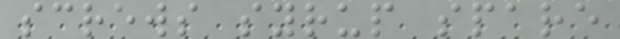screws syrup spare
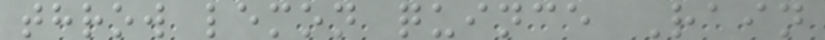throw lemon quince Rain
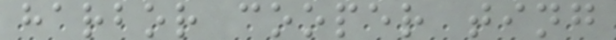harbor cooper ting
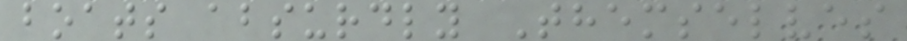boats absurdly Themselves
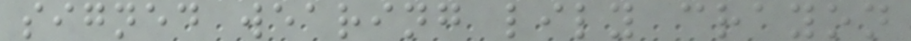signed wearing lily crayon
